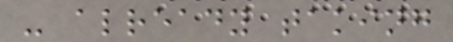- already taking
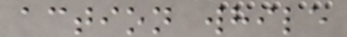action while
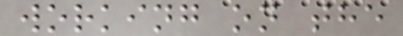working on the
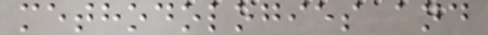methodologies and
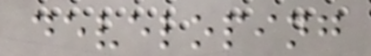developing
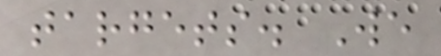targets. We
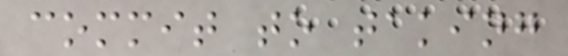commit to taking
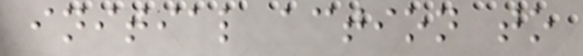initial action to
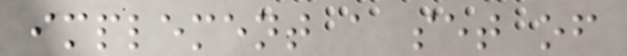implement a set of
